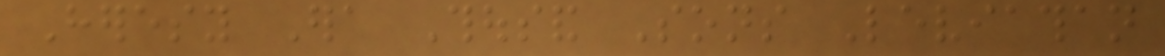Heresy Era Thousand Sons Leviathan
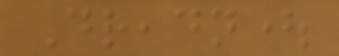Dreadnought
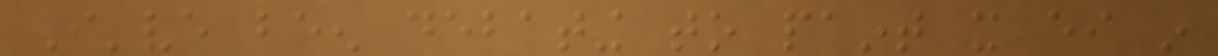I've been debating to paint it either in
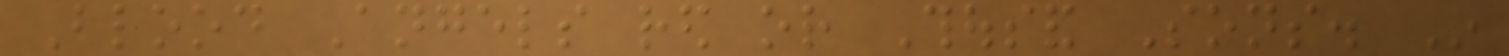Blood Angels red or Thousand Sons. In
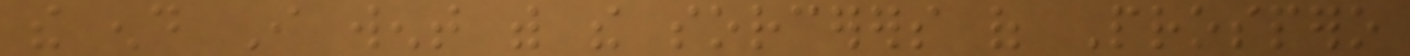the end I went with the sorcerers of Prospero
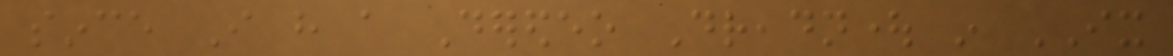since I have a Deredeo Dreadnought in IX
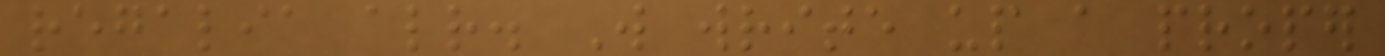regalia already. Will write up a proper
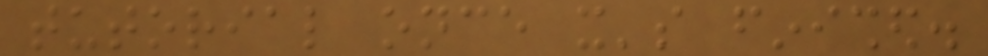tutorial once it's finished.
